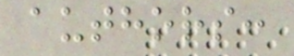authors:
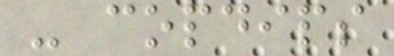- copdips
